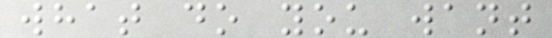what do you want
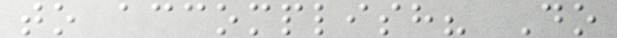to accomplish? Do
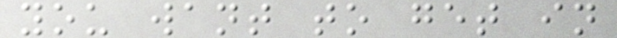you want to get in
